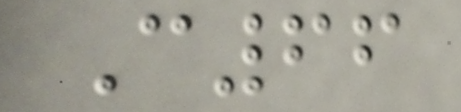C66
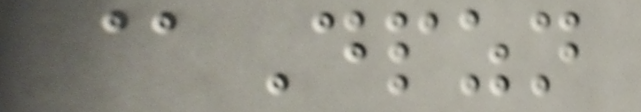@Dpzn
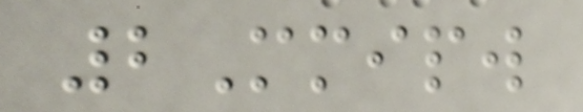2Mmipw
